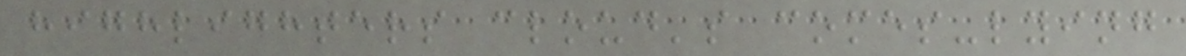highlighters cloud's comes-lying
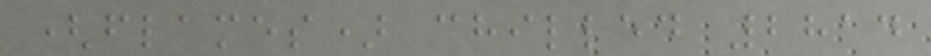(flames) chilled 2814
